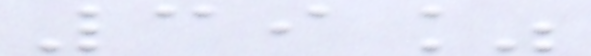39%
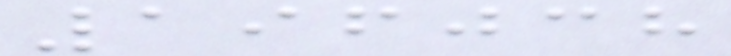196038
